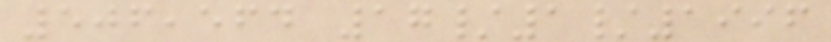506,564 17/1/1996
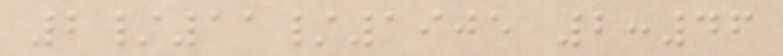2/11/1905 2:46
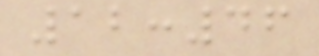12:46
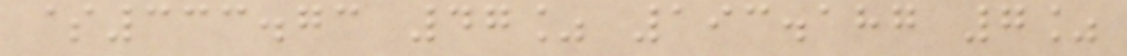$333.73 47% 193.187 7%
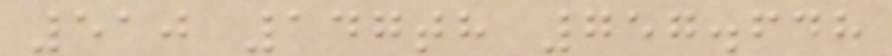510 147th 757.648
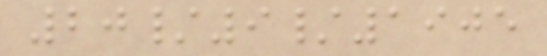20/9/1905
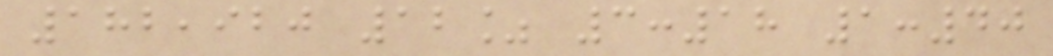182,920 12% 3:18 1:40
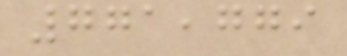771,779
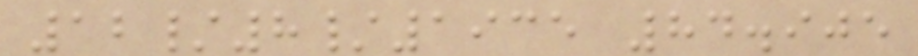12/8/1935 84.905
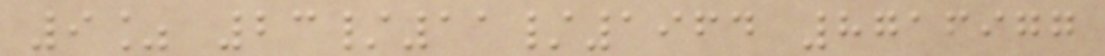9% 23/11/1964 8716977
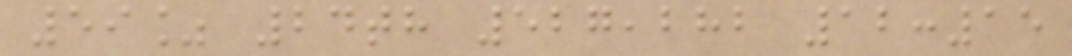59% 24th 527,282 12:15
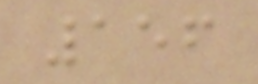156
